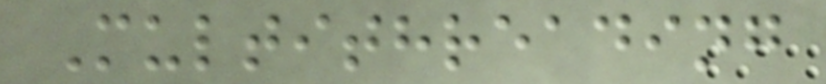Multithreading
